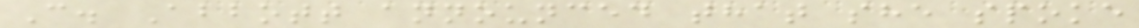C. Abbott announced that she spoke
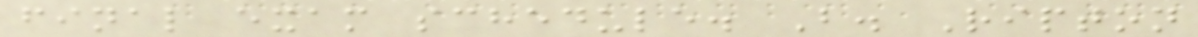final exam schedule. B. Ripton
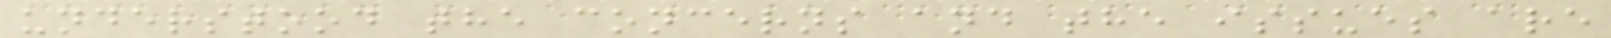understood the concerns and the issues are
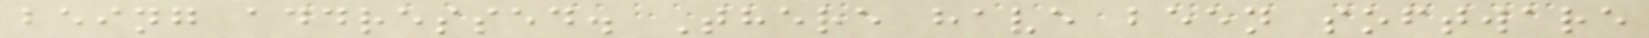being addressed. There have been software
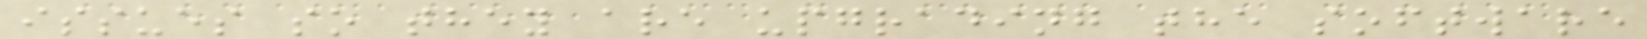issues so they are upgrading the software
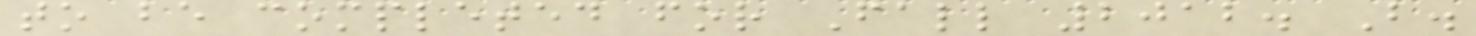to be completed for Fall 2012. B.
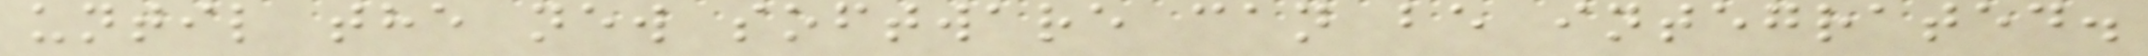until the new software can be integrated.
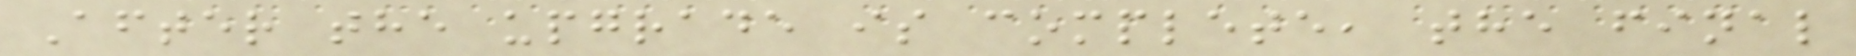After the upgrade is complete, the final
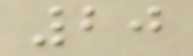20
